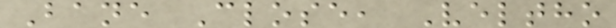Bane Close, Veltho
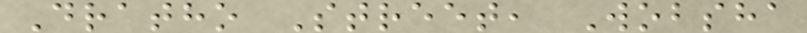Dratho Street, Wobsha
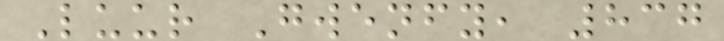Luur Gwenfy, 837
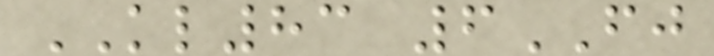KL83 6FJ
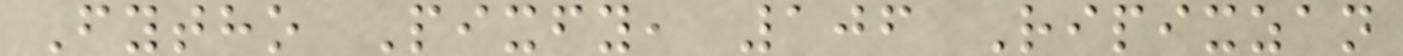Fytho Pixfy, 106 Ripixzan
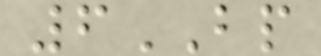6BP
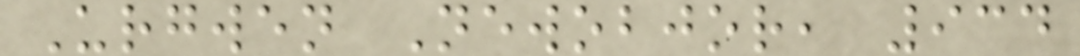Urgwen Newobjor, 934
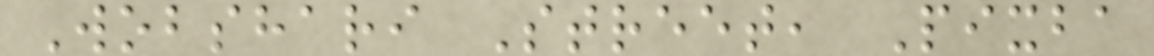Wobshari Street, Pixba
